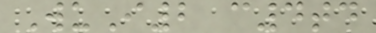WuI2 c4td
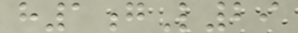h1gL29
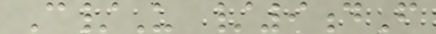C/U /9dF
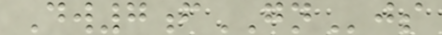Dw7fGNjs
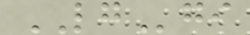LGgi
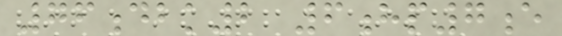76dbk2 6hp7e
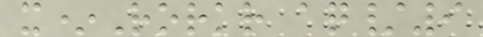x*Rorkr aq/9
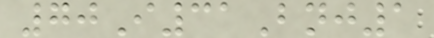70I31Bnj1
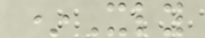*Xly
